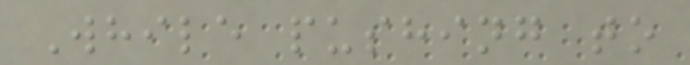While pushing to
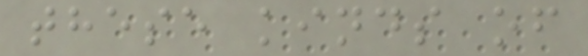these kinds of
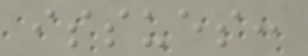issues:
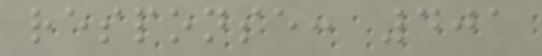response: 401
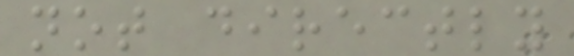not directly
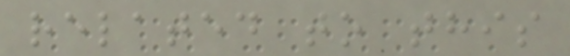related to this
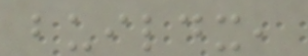buildx,
